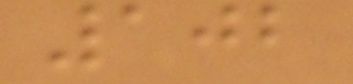102
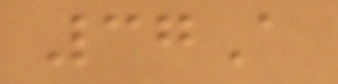37A
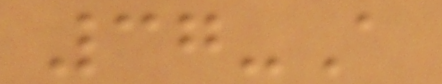37-A
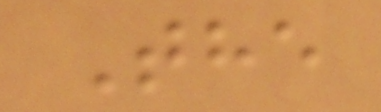The
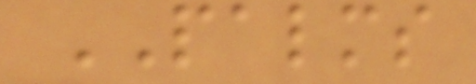PALMS
